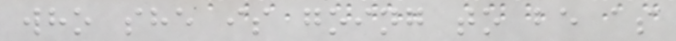who she is going to be as
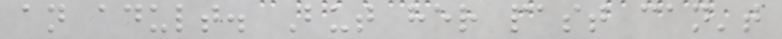an adult. But her past can't
